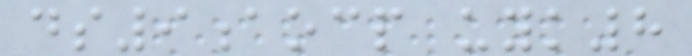ds9aocp uyk8
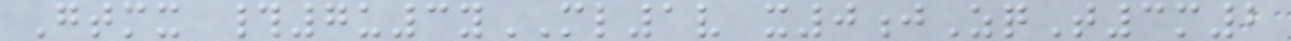Gtmx #7u3yML1v x0jZqT3m2
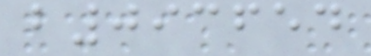b093654
